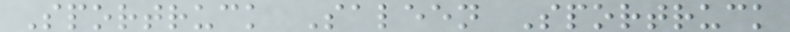Sportruck Saleen Sportruck
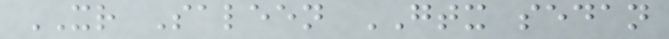XR Saleen GTX sedan
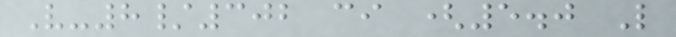V-8/302 ci (5.0 L
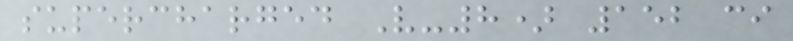supercharged V-8) 152 ci
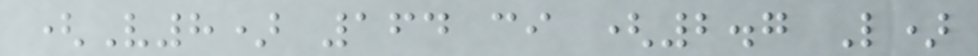(V8) 164 ci (2.7 L)
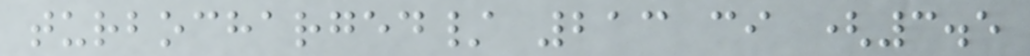turbocharged/ 213 ci (3.5
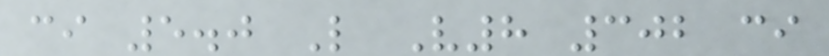ci 5.0 L V8 302 ci
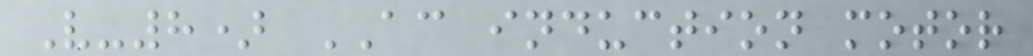V-8) AC induction motor
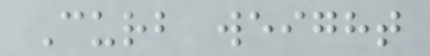Curb weight
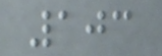103
